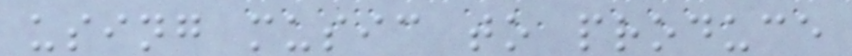using music to produce
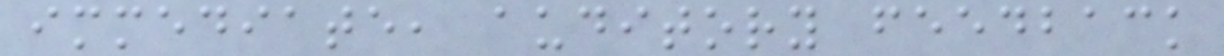immediate, auditory feedback
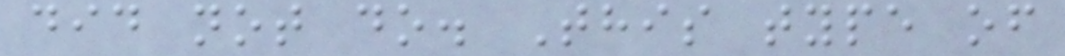did not do. This type of
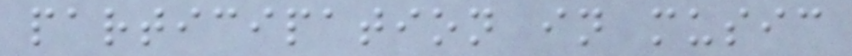participation in music
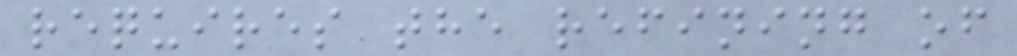requires the refining of
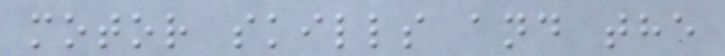motor skills and the
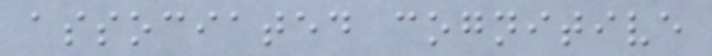associated cognitive
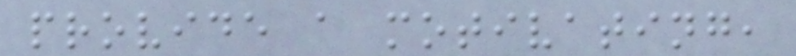provide a motivating,
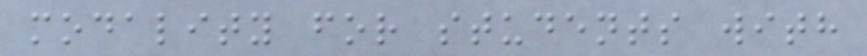modality for students with
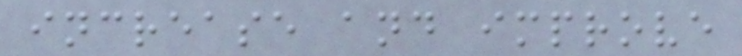increase and improve
